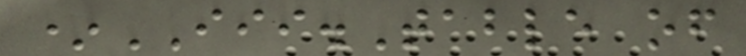*III.Table of
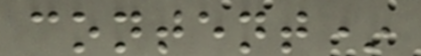content*
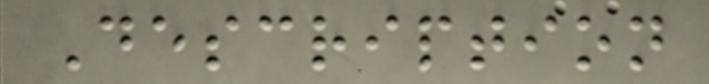Description
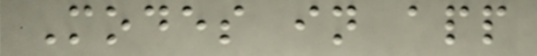Modes in app
